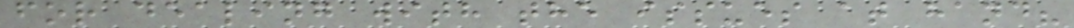for dealing with the issues at hand?
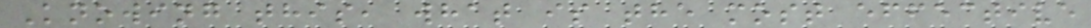Knowing this, what is the most effective
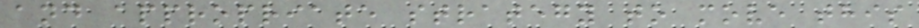and appropriate strategy to move this
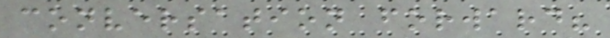conversation forward?
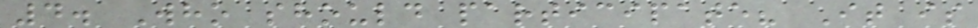4. Who should participate? It is
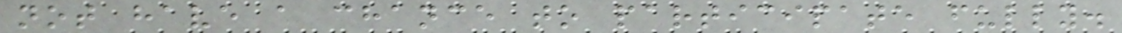not have a chance to participate fully.
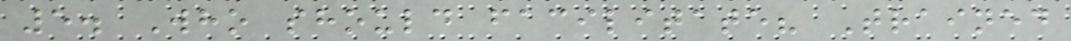5. Who should facilitate? Trained
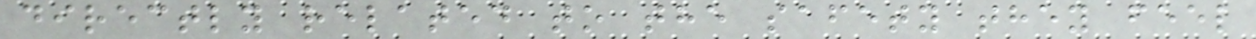directly related to the safety they feel
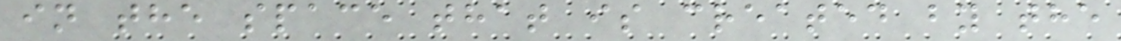in the space that is created by the
